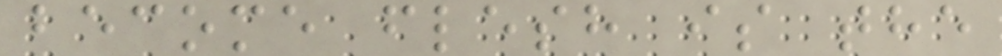become flesh is the
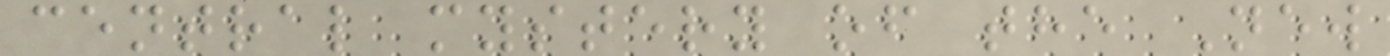central mystery of the New
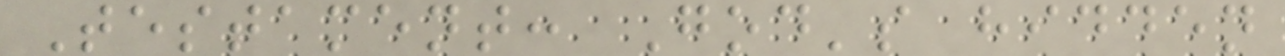Testament: God's hidden
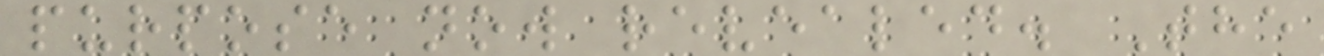purpose now revealed. The
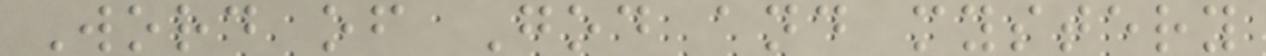Word of God and mystery
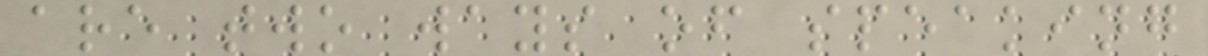are two ways of speaking
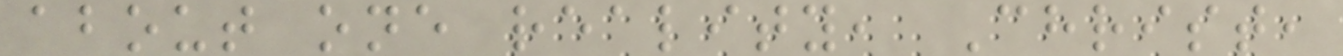about one reality, Christ,
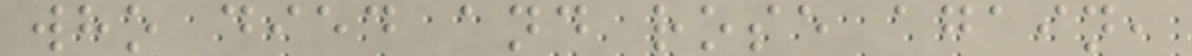who died and rose again,
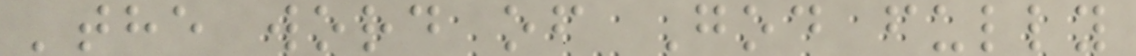'the word of God fully
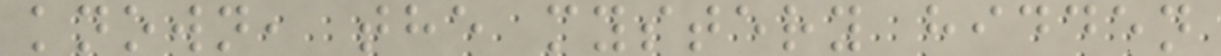known, the mystery hidden
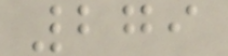279
